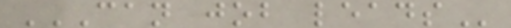CAN JOB LEADS
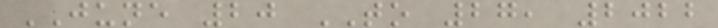JUNE 20 TO 27, 2022
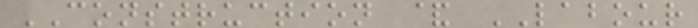CONSTRUCTION & LABOUR
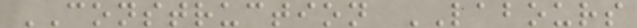CONSTRUCTION LABOURS
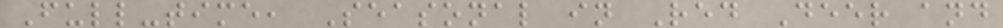Full-time, Seasonal in Red Deer and
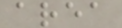area
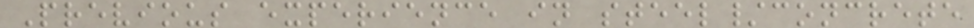Previous experience in steel/concrete
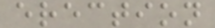erection
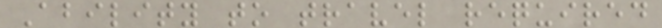Ability to travel required
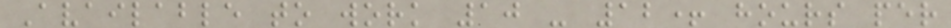Available to work 10 - 12+ hours per
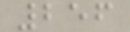256
